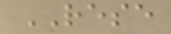RESE
